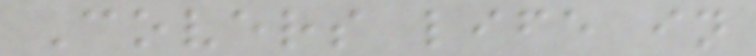Covers life in
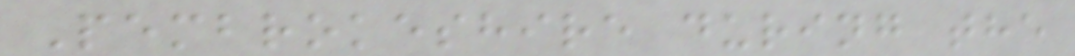Pembrokeshire during the
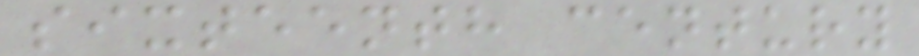sixteenth century
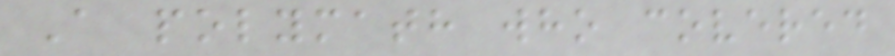A polymath who covered
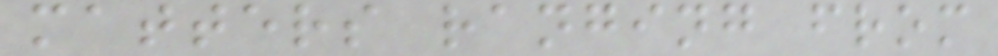matters ranging from
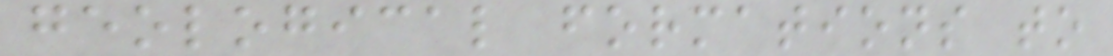geological formations to
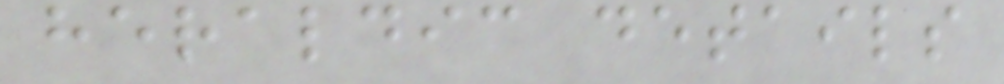heraldic details
